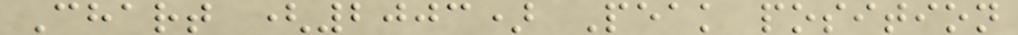Chart (2003) Peak position
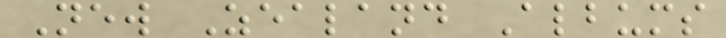New Zealand Albums
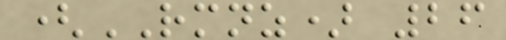(RMNZ) 26
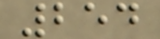254
